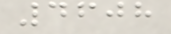4608
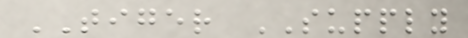TIGER SUPPLY
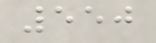550
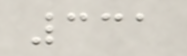331
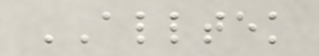ALLTEK
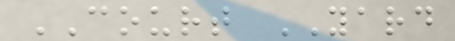COURT YARD
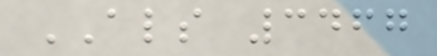ALS 3467
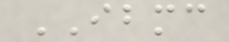IBMC
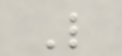L
